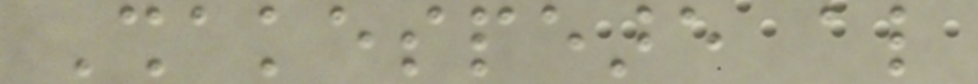Shakespeare also
